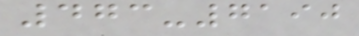473-7190
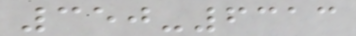350-6313
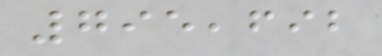795,692
